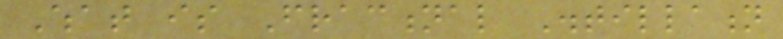What is Fractional Distillation
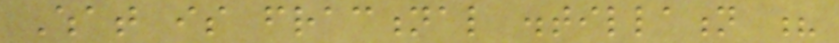What is fractional distillation ?
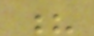?
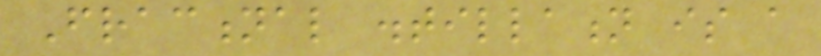Fractional distillation is a
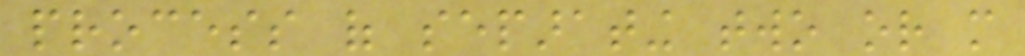process of separating two or more
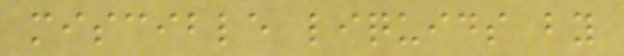miscible liquids by
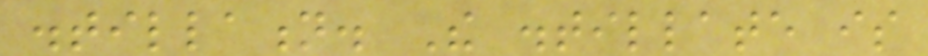distillation. The distillate is
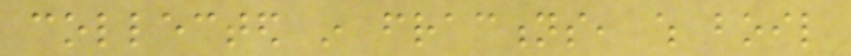collected in fractions, which boil
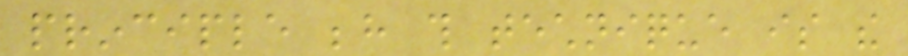principle behind this technique is the
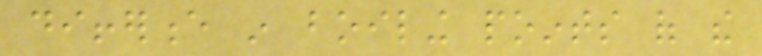difference in boiling points of the
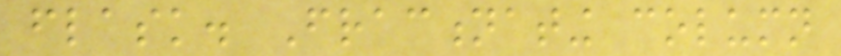flask. Fractionating column
